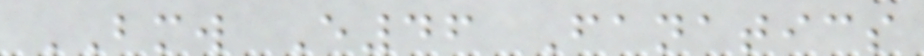BMW E46 Fanatics
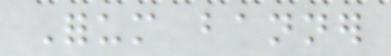Forum banner
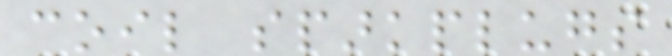coil sparkplugs
